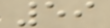59
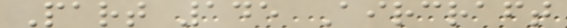Part 145 Aircraft
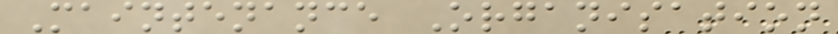Maintenance Organisation
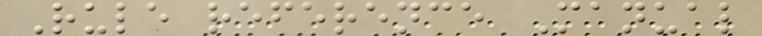Rule reference Manual
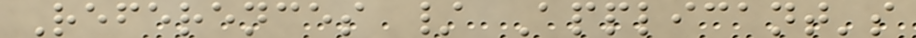References / Applicant's
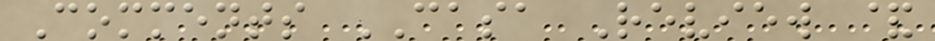Comments CASA Review &
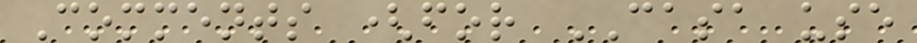Comments (for CASA use
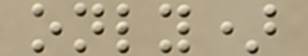only)
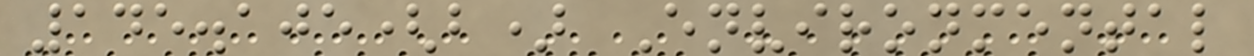145.105(b) Environmental
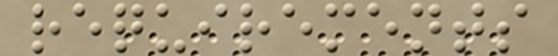requirements
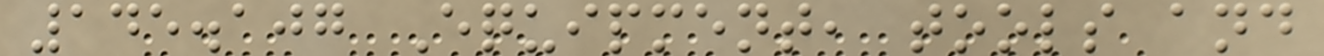145.107 Equipment, tools and
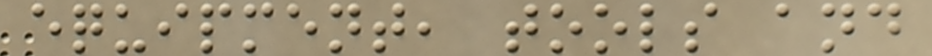equipment, tools and
